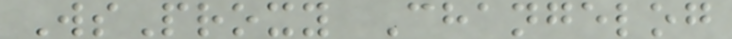WsProxy Changelog
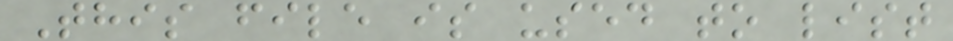This file is used to list
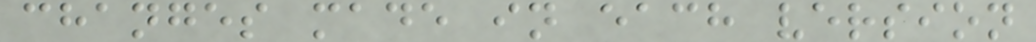changes made in each version
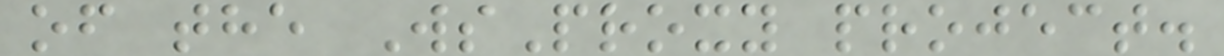of the WsProxy project.
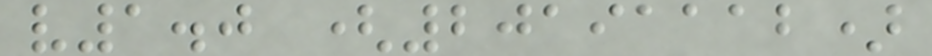v1.0 (20191112)
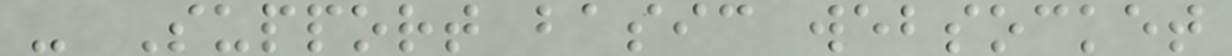- Support basic websocket
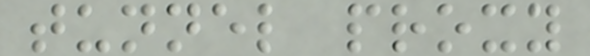tunnel proxy
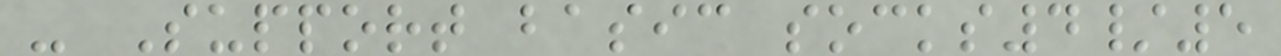- Support basic socks4/5
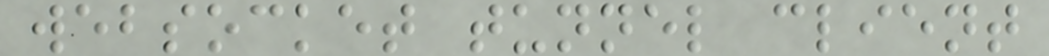websocket tunnel client
